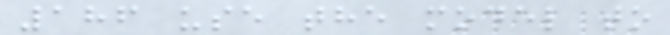186 use the model to
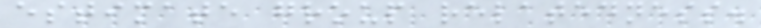estimate group relatedness.
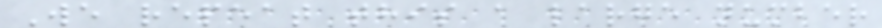We repeat this a large number
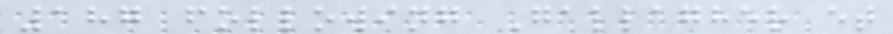187 following Gallagher et
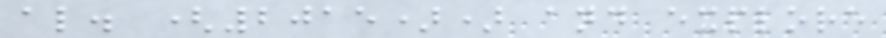al. (2015)) and explore
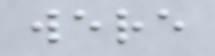were
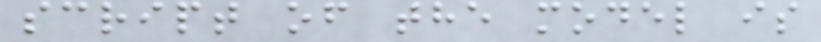script of the model is
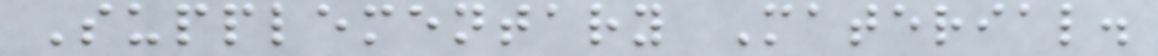Supplementary Material.
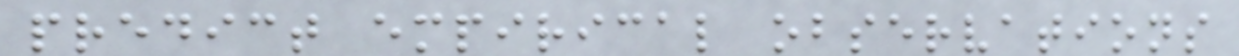predict empirical observations
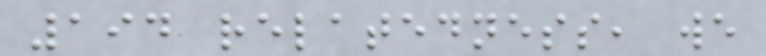194 relatedness, we
